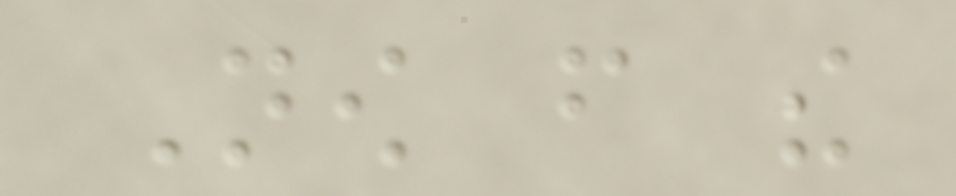Now from the
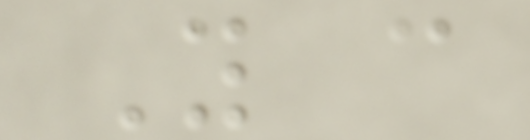You can
